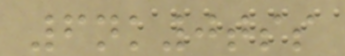6nk0tss
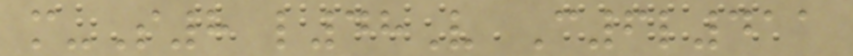m-S8 l48V C6l411
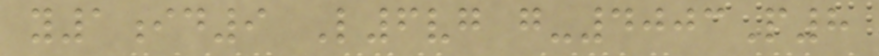y1id9 L6vg g-4003P8
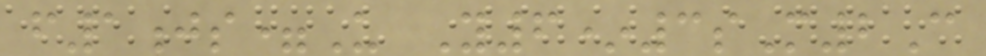f1js=U Y6*3sM2C
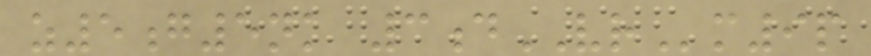z5g5nk 3dVRm9p
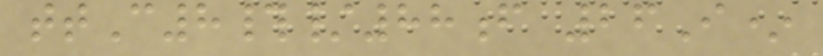ttC8#/88f 26I*
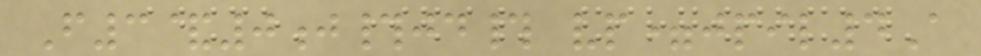F3&0j#jd# vp=jpil4A
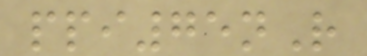ppi75nR
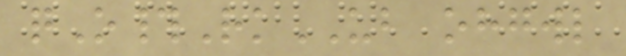qO#RkUB ohgwl
